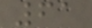61
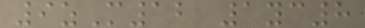9zM12 1yc8
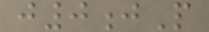j0jP
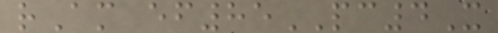rAm ef85PC4X
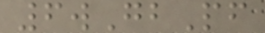6wGbPf
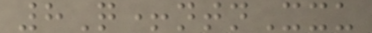8Q+ntnXxu
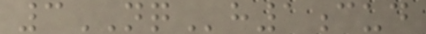3NQh1cud
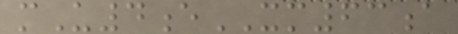mU4eXM63a
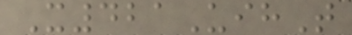X421UihT
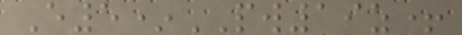E5*PW19z+
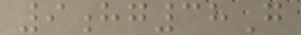9hg38G
